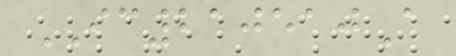IC210510A
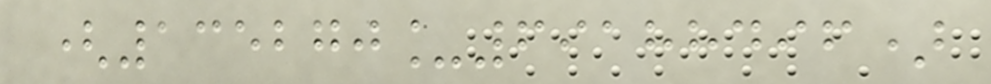(135270_69188496)
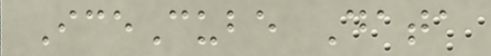IceCube Data
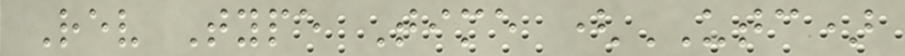Rev Type Time (UTC)
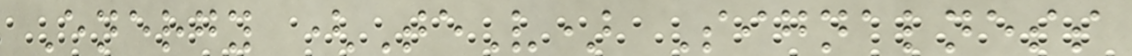Energy (TeV) Signalness
